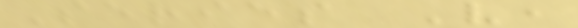Series V,
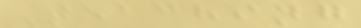Teaching
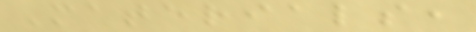Materials,
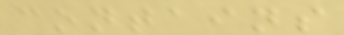contains
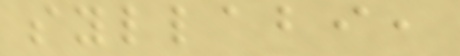syllabi,
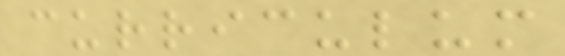curriculum
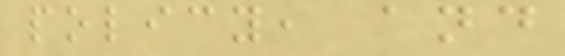policy, and
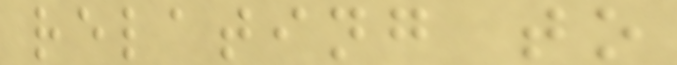relating to
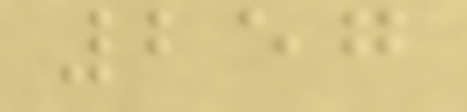257
